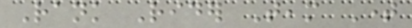Rank Rider Team Time
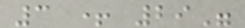3 + 29"
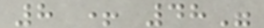8 + 48"
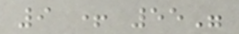9 + 55"
